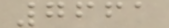7661
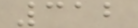312
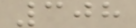308
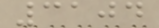3104
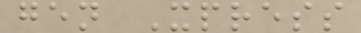gen Xpress
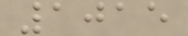1015
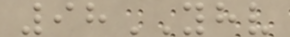98YHV
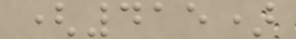(415)
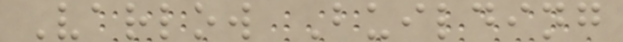Varlow Building
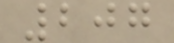207
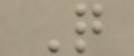Q
